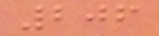206
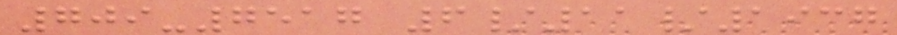709-7517 6/11/1937
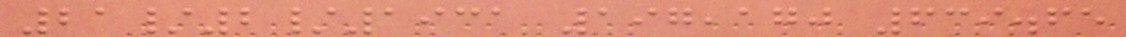21/2/1931 197,170 639.65
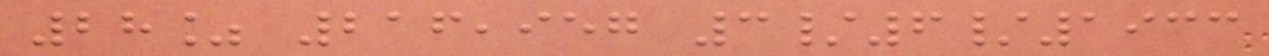28% 216,957 3/6/1933
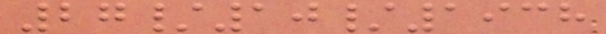27/10/1938
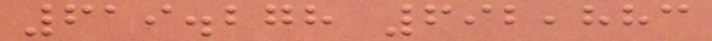619.278 692,883
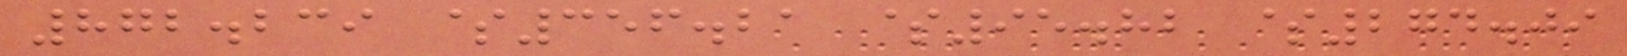872.239 $356.21 $95.82 $274.09
